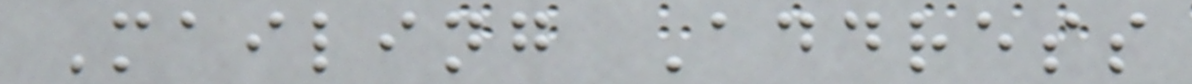Mailing Address
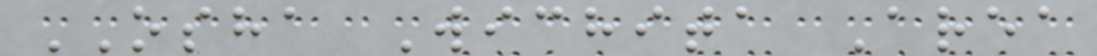OSHA Wichita Area
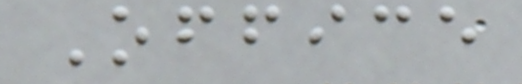Office
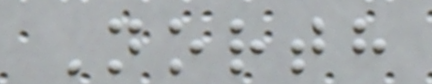North
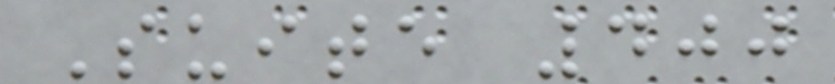Suite 400
